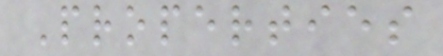Properties
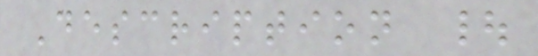Description |
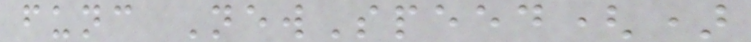func NewSpeed()
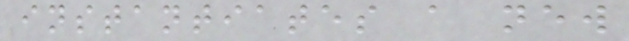instantiates a new
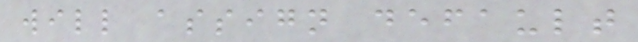will assign default
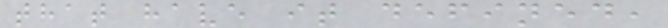that have it defined,
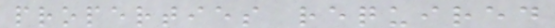properties required
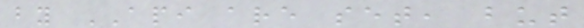by API are set, but
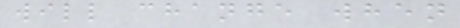will change when
